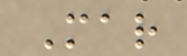Mar
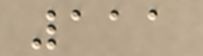111
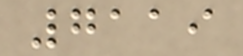7119
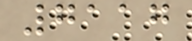7117
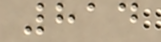814
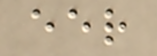eer
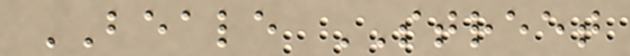BEALE STREET
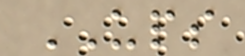UPS
